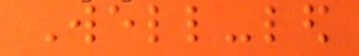Well-led
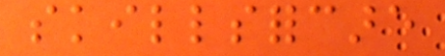skillsforcare
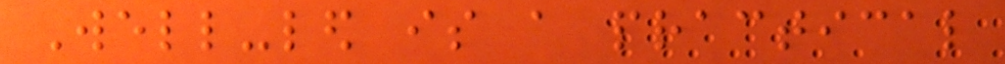Well-led is a practical
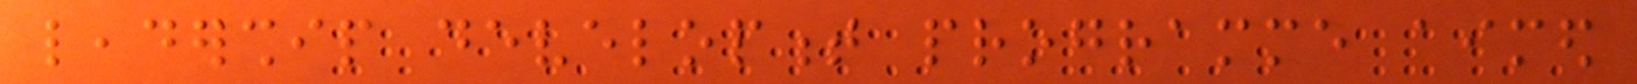leadership development programme aimed
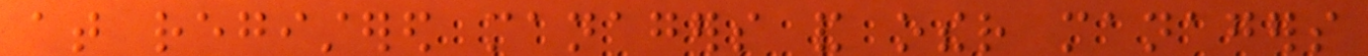at registered managers and other managers
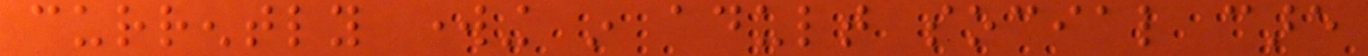currently working in adult social care
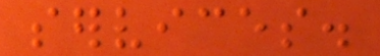services.
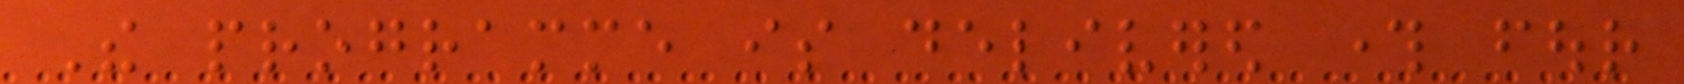The programme is delivered through four
